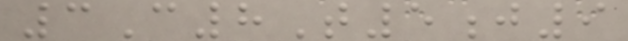3C8T5j9
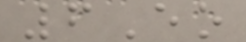6Eo
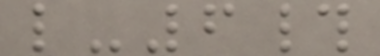l-6#
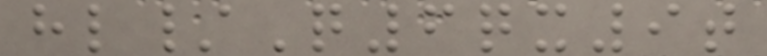hl/Q6qx9t
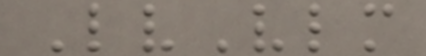LvVlm
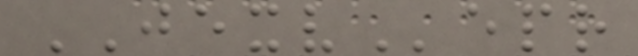JEXVepr
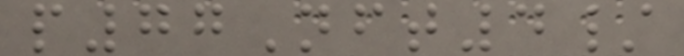p77Nft4/
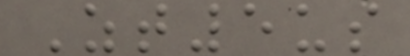Zt5us
